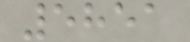5851
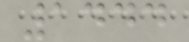1444
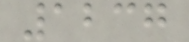1237
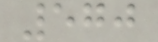570
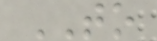TO
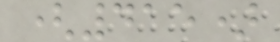(415)
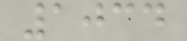1034
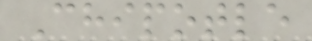Chipotle
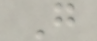G
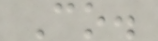Co.
